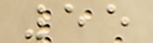55
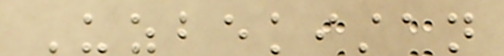Uzbekistan
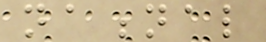national
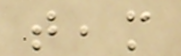team
